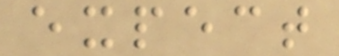expect
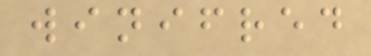winifred
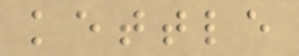kettle
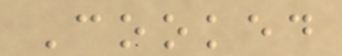Cooked
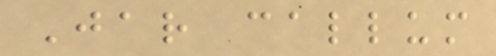Jar callum
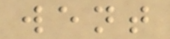went
